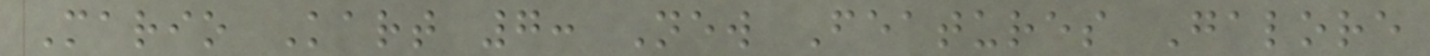Mario Kart 7: New Features Galore
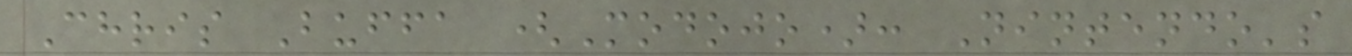Chris Buffa (Modojo): Nintendo's
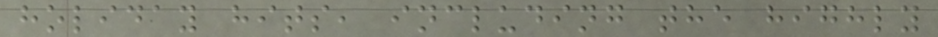holiday hits, including the highly
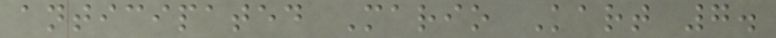anticipated Mario Kart 7.
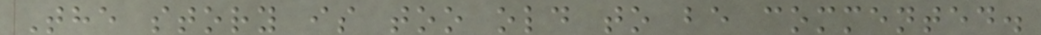The story is too old to be commented.
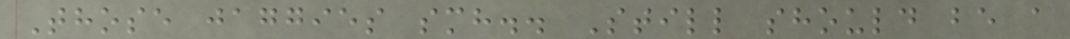Those jaggies smh.. Still should be a
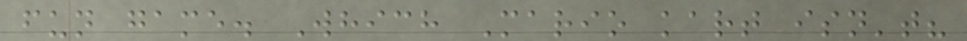fun game. Which Mario kart isn't?
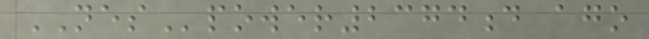NESpower2374d ago
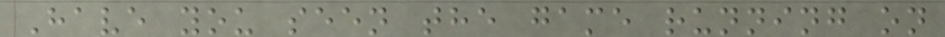Have you seen the game running on
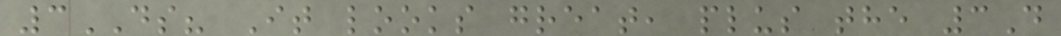3DS? It looks great, plus the 3D
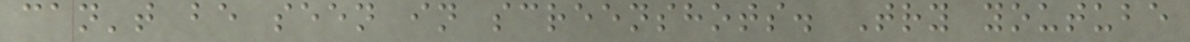can't be seen in screenshots. Try youtube
